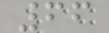66
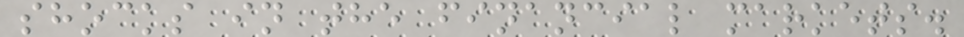shocks in the financial markets.
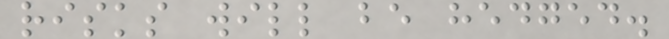risks will be hedged.
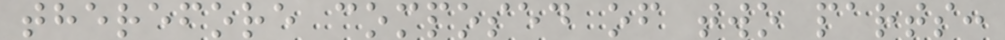therefore composed of two parts:
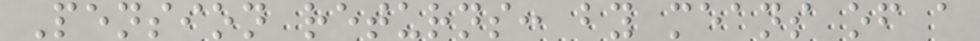Pension returns: by means of a
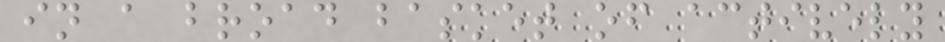in a broad basket of actively
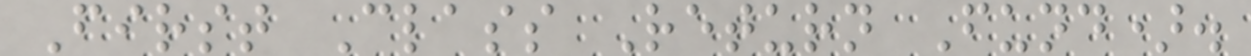First Class Return Fund).
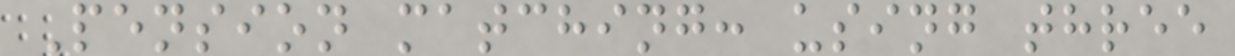Pension matching: using three
